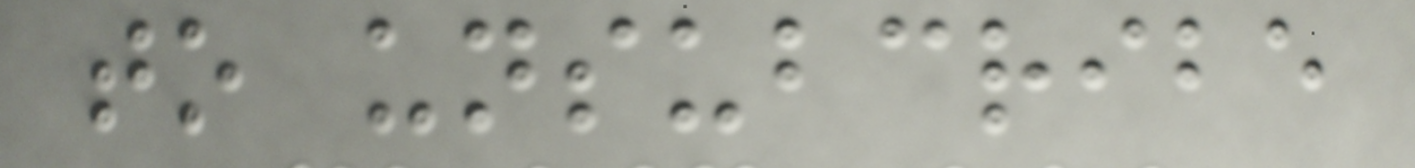to unsubcribe
